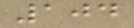104
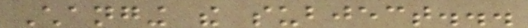Changing the subject...
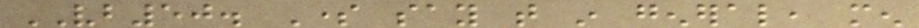VB50. Some say that in general, men
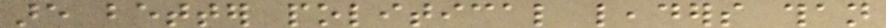are better political leaders than
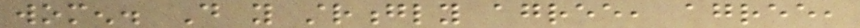women. Do you strongly agree, agree,
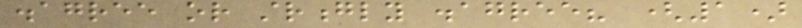disagree or strongly disagree? (1)
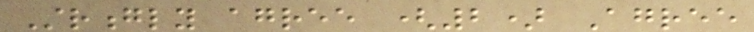Strongly agree (2) Agree
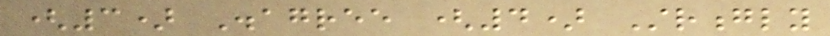(3) Disagree (4) Strongly
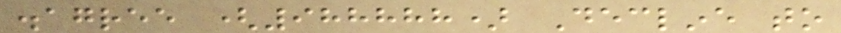disagree (988888) Decline to
